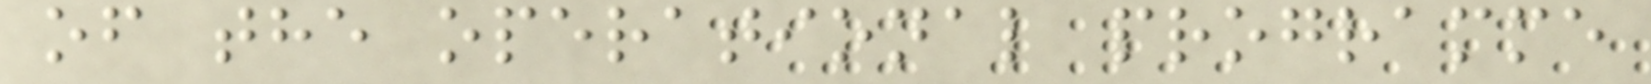of the operational programme
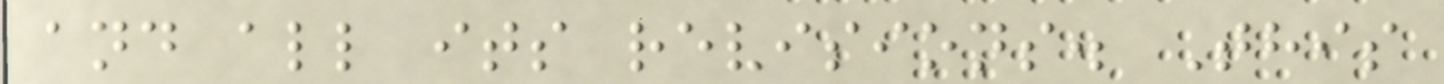and all its revisions. This
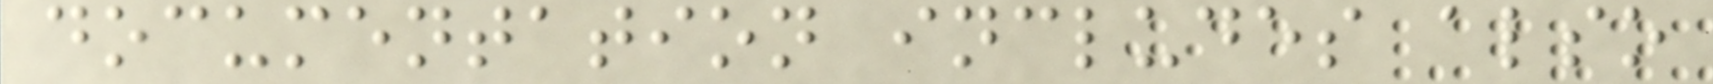documentation includes also
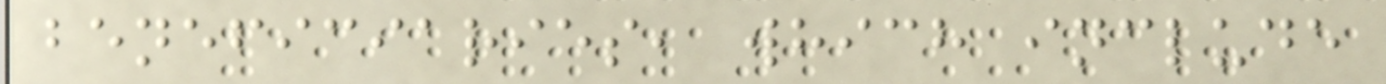beneficiaries, which include
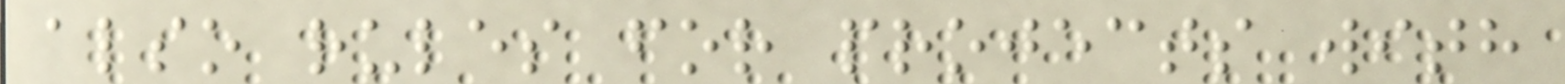also rules for projects with
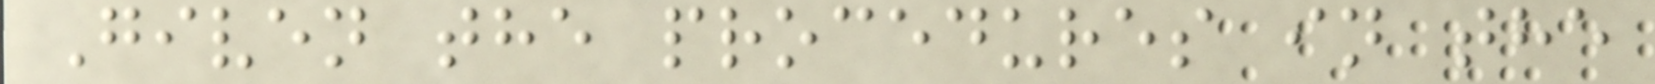Given the procedures in the
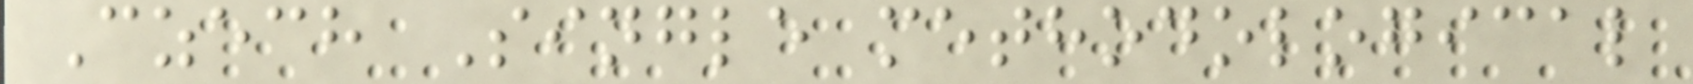Czech Single methodological
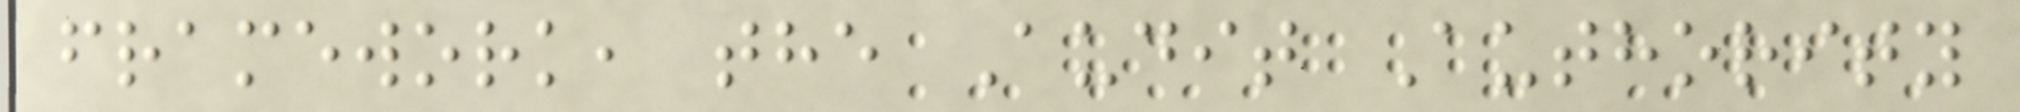framework, the Audit Authority
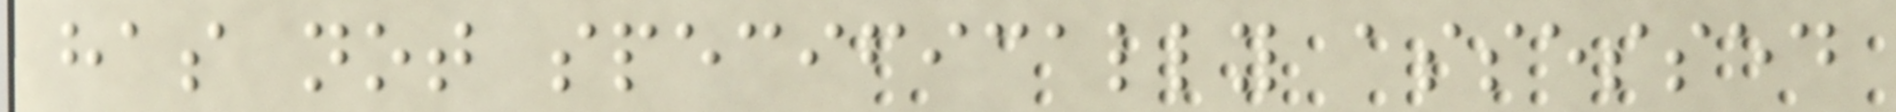has not specifically assessed
